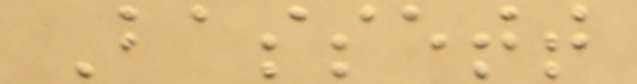Bassett
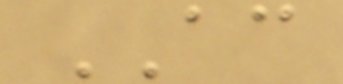AC
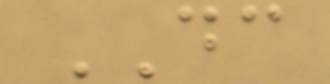DC
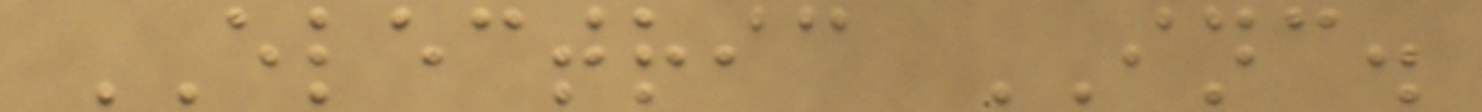ELECTRIC INC.
